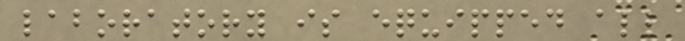laboratory is equipped all
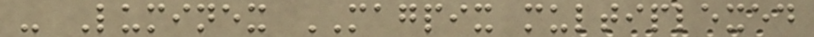- Luminex MAGPIX multiplexed
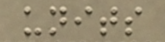units
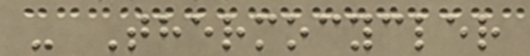- Thermocycler
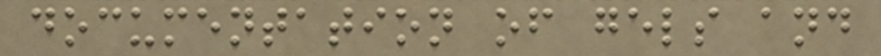documentation of gels and
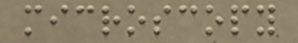microscopy
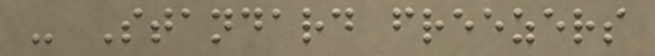- Standard freezers
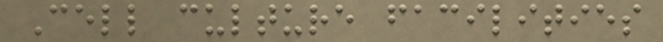Cell culture facilities
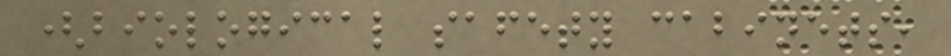(biological safety cabinets,
